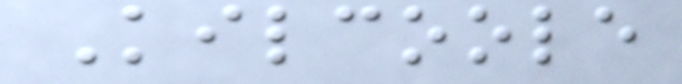Kilcoole
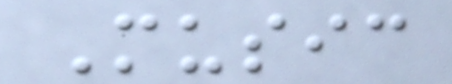Music
